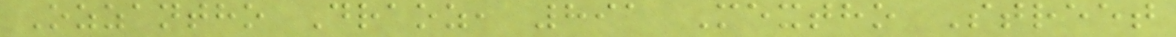Ozzantho Draoz, 891 Mextho Street
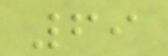69
